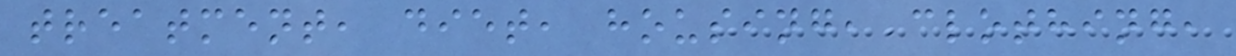treatment, diet, housing, clothing,
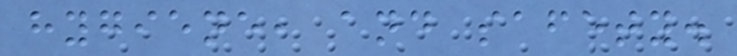hygiene, and safety.
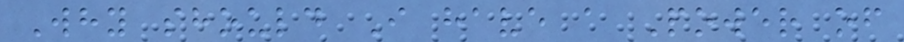Why should I have a Power of
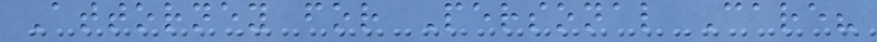Attorney for Personal Care?
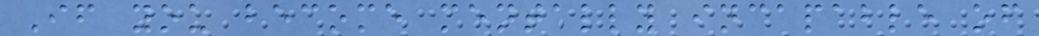If you become mentally incapable of
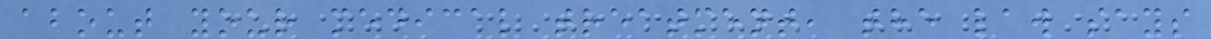about your medical treatment, the law says
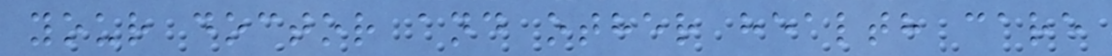your doctor and other health care
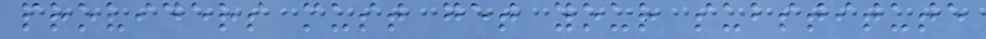providers must get your substitute
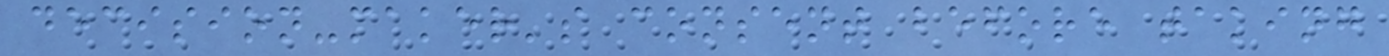decision-maker's consent before taking
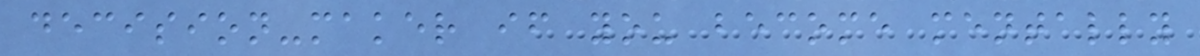decision-maker if you become mentally
